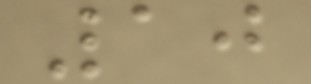10
